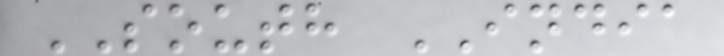SOUTH INDIA
